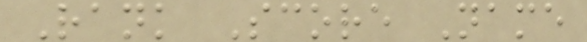Rank Score Name
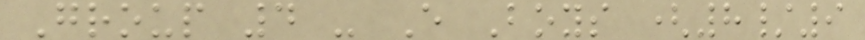Group 4 - E Boys (8/9
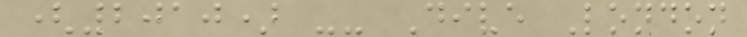(2010) -- Dive London
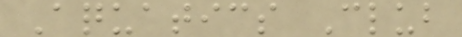Aquatics Club
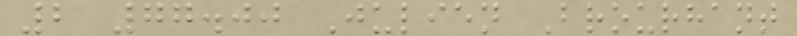2 77.00 Julien Brourhant
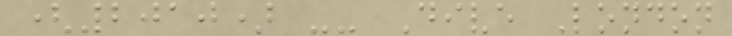(2010) -- Dive London
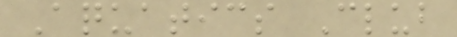Aquatics Club
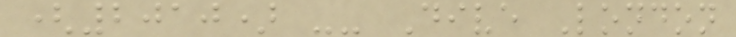(2010) -- Dive London
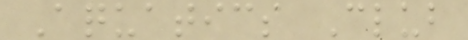Aquatics Club
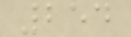254
